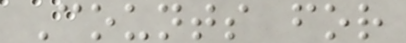Counts for
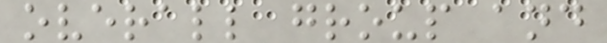overall group and
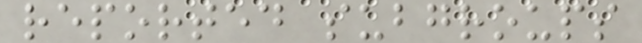reported subgroups
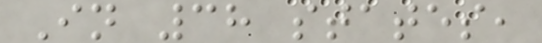In 38 states,
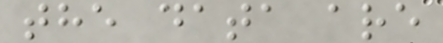the data are
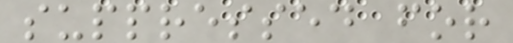suppressed for
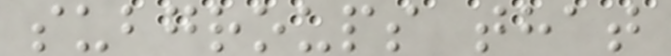subgroups that
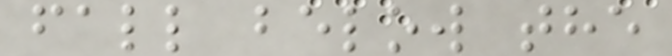fall below the
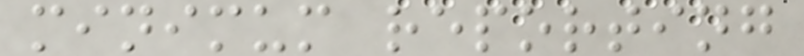minimum reporting
